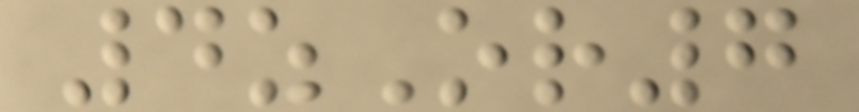4zOr7
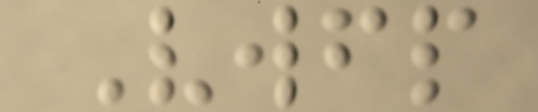Vwfp
